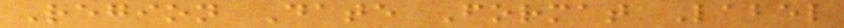Region Date Format Label
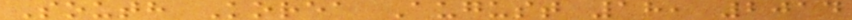South Korea August 18, 2014
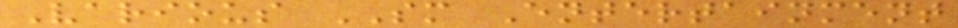Various SM Entertainment
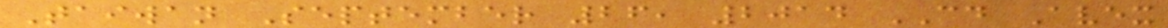Taiwan September 26, 2014 CD Avex
